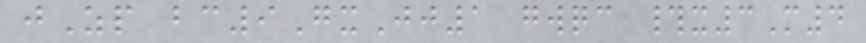jZp bc9GxJj1 gwqc #x3M4
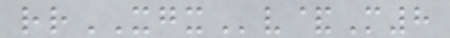rrXGXv&M8
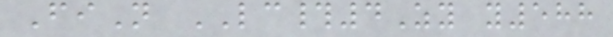FiN LC#4Zy y588
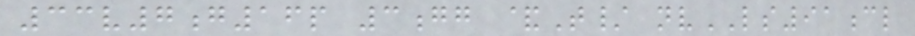33v7g16p 3gg &T/ nvLS91cl
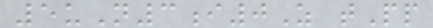5uN3i0Z tPp
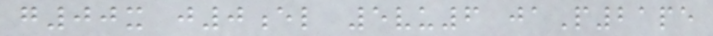g00x j0el 5vu6 jaP21pe
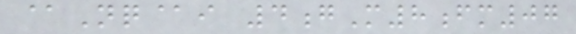@Nq@i 4gM8fm07
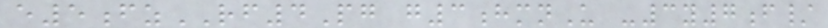e5fzRF4Pg g3hmnU -3y7f/
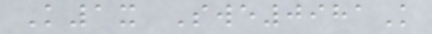K1x Swe0981K
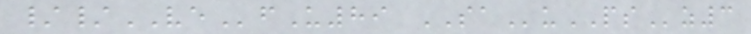//VEfU89 SAuPSz3
